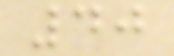40
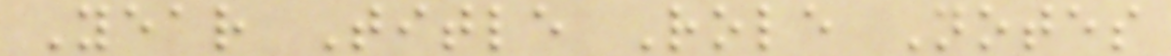Year Title Role Notes
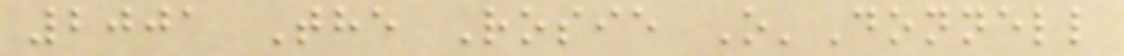2001 The Rosie O'Donnell
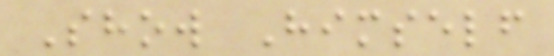Show Himself
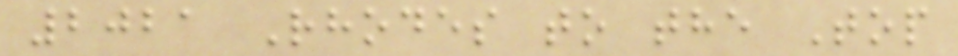2021 Rhodes to the Top
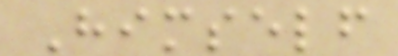Himself
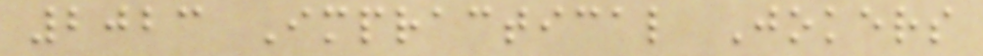2023 Impractical Jokers
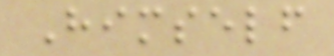Himself
